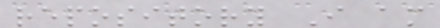repository I am
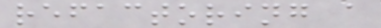refactoring a
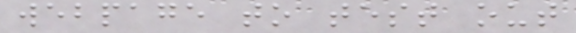webpage to test out
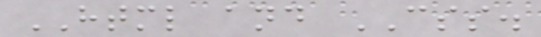HTML and CSS.
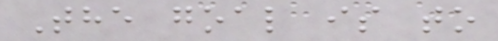The goal is to
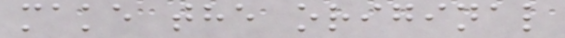make the original
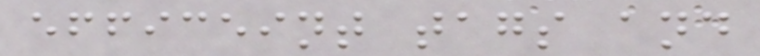efficeint tags and
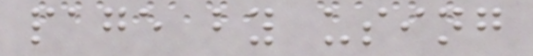page by using
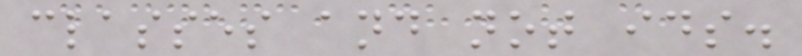classes and not ids.
